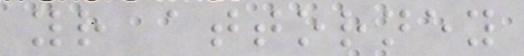your attorney
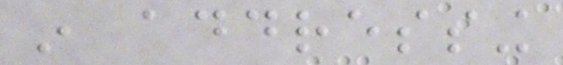in addressing
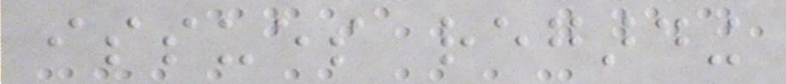issues regarding
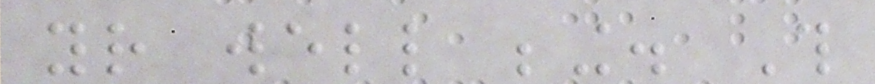your well being. This
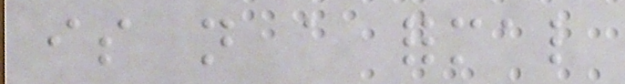is not a formal
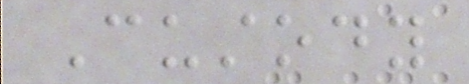Custody
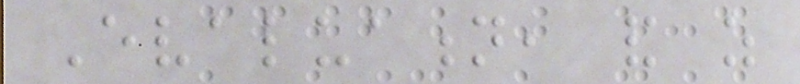Evaluation, and as
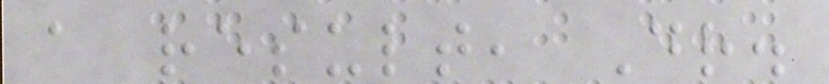a result, Dr.
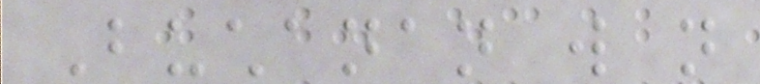Buchanan will not
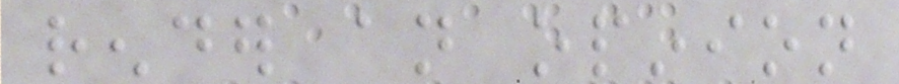render an opinion
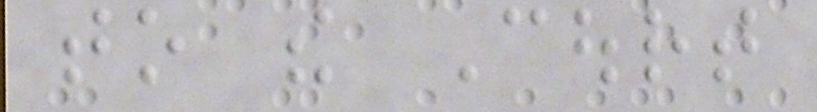to the Court
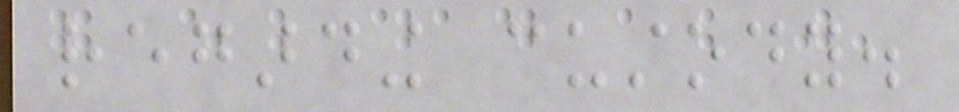regarding custody.
